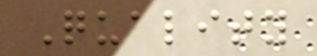Quality
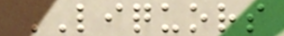LIQUORS
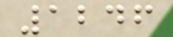1246
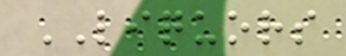LIQUORS
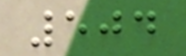504
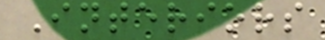Interiors
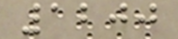1200
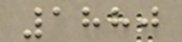1880
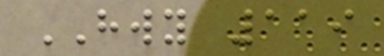HWY 119
